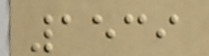1539
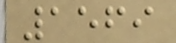1569
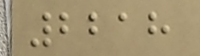2218
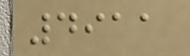4911
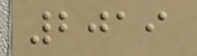2019
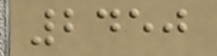2450
